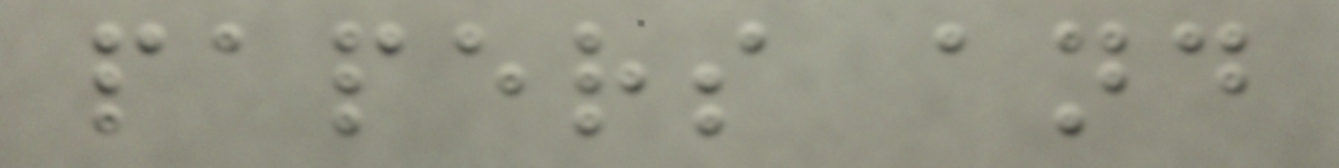papers and
